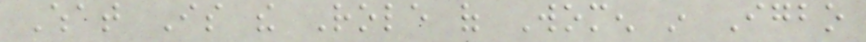What Is the Role of Women in Igbo
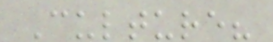Culture?
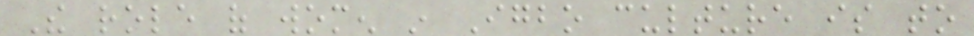The role of women in Igbo culture is to
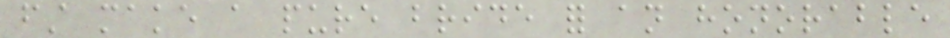first make a pure bride for an honorable
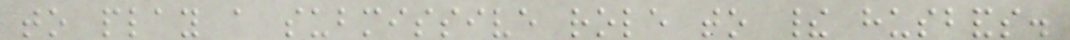to play a submissive role to their husbands.
